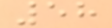58
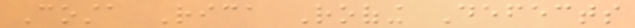Costa Rica Roofing Defects
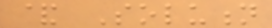& Solution
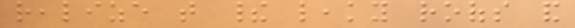realize that their leaky roofs and
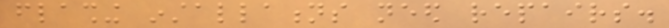flashing installations need repairs.
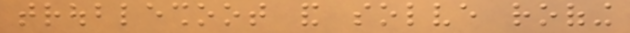troubleshoot and solve roofing
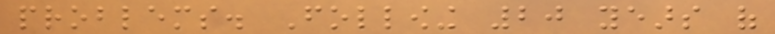problems. Following 20 years of
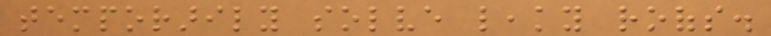temporarily solve leaky roofs.
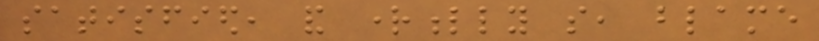satisfied, and rightfully so, blame
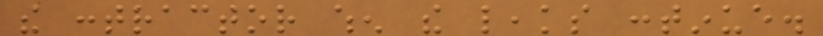the contractor when the leaks continue.
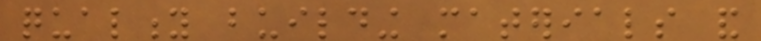quality building materials and
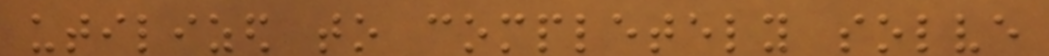utilized to completely solve
